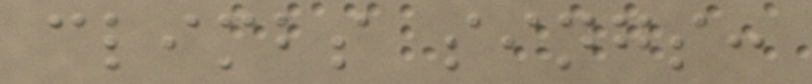climbs sings:
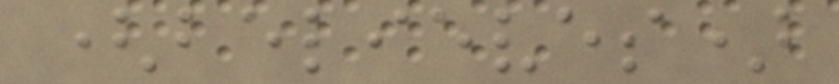(believes)
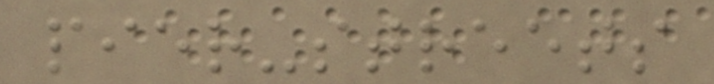pier-streets
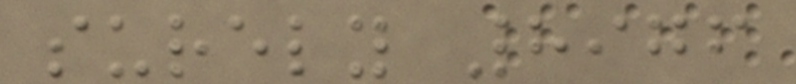surely 8976
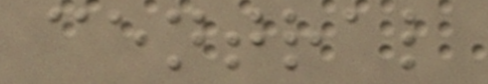central
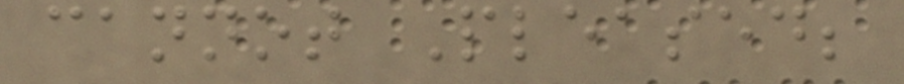cannot Pleased;
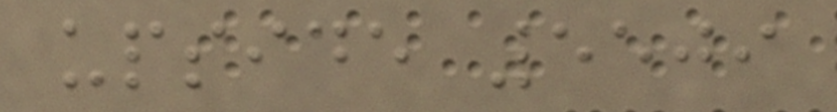upside 5509
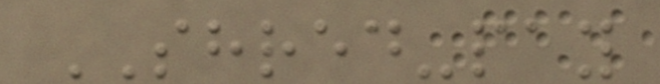SHRED-pay
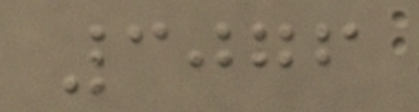3076
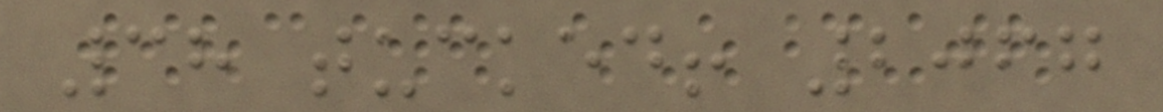38 tucked! 2067
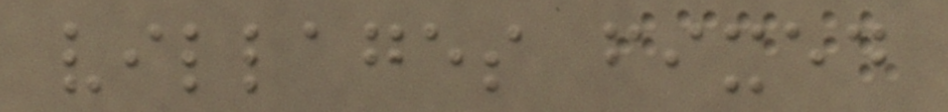villages fixed
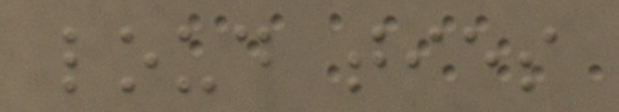loud ties
